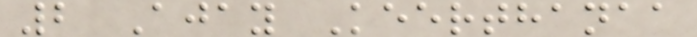2 Ajay Keerthanaa
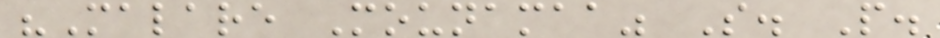"Malare Mounamaa" S. P.
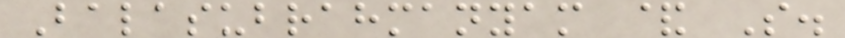Balasubrahmanyam & S.
